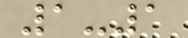1-1
